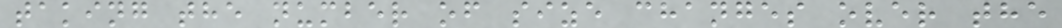taking the number of size changes over the
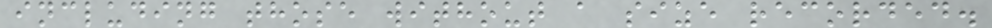including those without a size recorded.
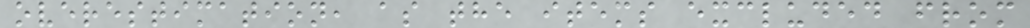overestimation, as the items excluded from
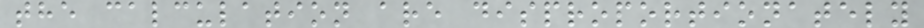the calculation are disproportionately
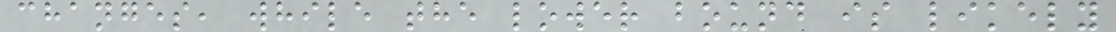changes, while the lower bound is likely
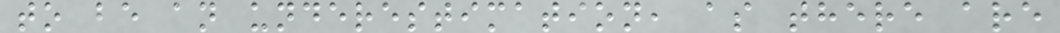to be an underestimation, as there are
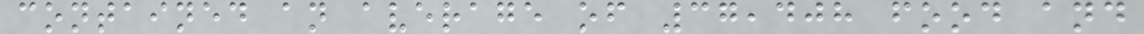contained an average of 37,408 food and
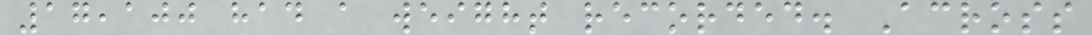17,100 had a weight recorded. Across
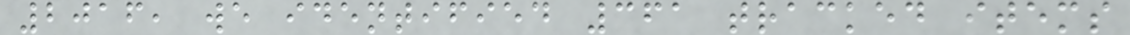2016, we identified 361 tracked items
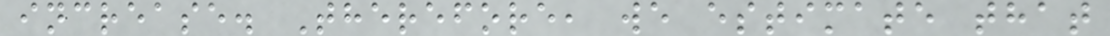increase. Therefore, we estimate that
